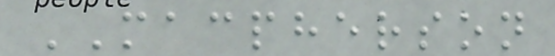MACPHERSON
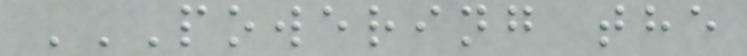POWERING THE
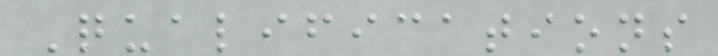Qualifications
